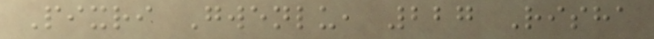Pixri Gwenlu, 227 Risha
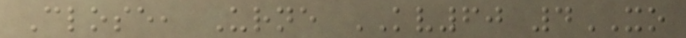Close, Urne KV60 4XO
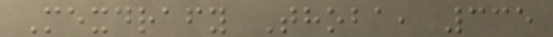Mexdrafy Thoba, 335
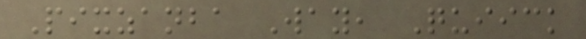Pixzanba Way, Quiick
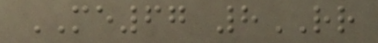ME67 8RR
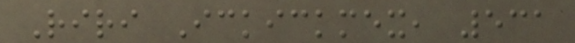Riri Ickickmex, 531
